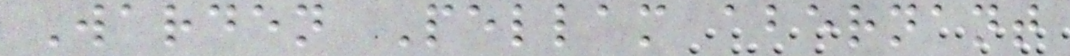Warden Pellam abernant
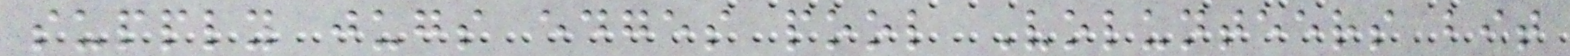supply jugs edges pool Volunteers bit
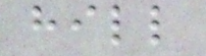hill
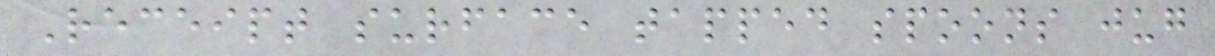Receipt surface tapped spoons jug
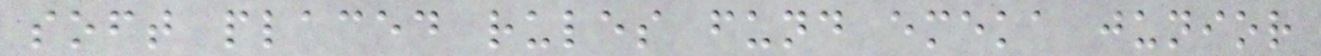soft placed rules fund emeka junior
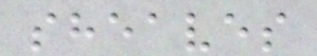sheaves
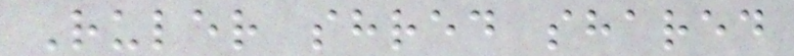Ruler shred shared
